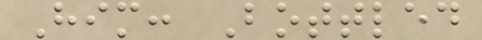Him: Bottled
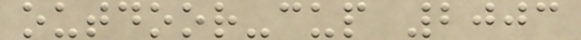outdoor-cup 2003
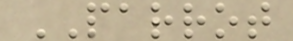PARROT
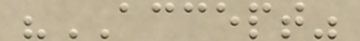"ACCEPT"
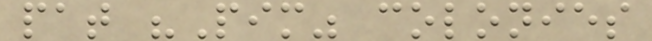pat "Pim" colonies
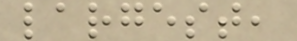largest,
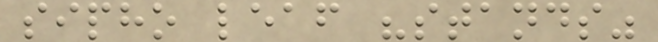sipho leaf "stands"
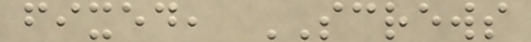fixed, SCREWS
